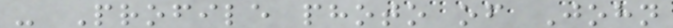- Profile photo of John
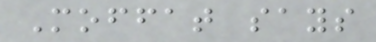Moffat says
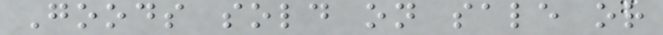Goods sold on sale or
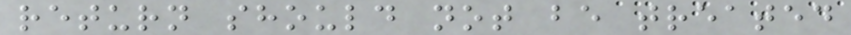return should not be treated
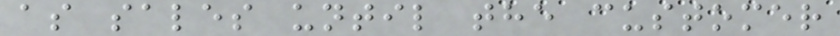as sales until the customer
